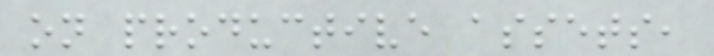on productive assets,
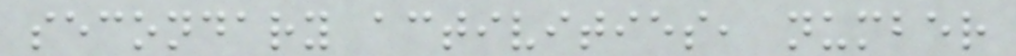secondary activities, number
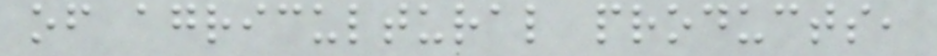of agricultural products,
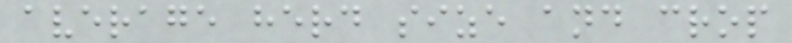average herd size and crop
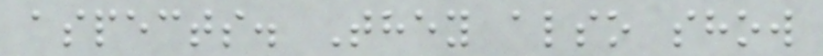aspects. They also show
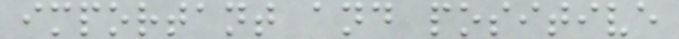important and positive
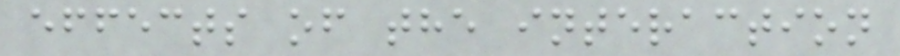effects of the interaction
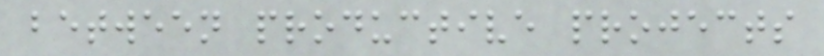between productive projects
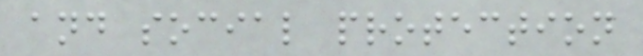and social protection
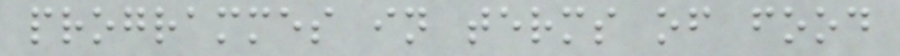programmes in terms of food
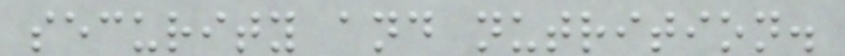security and nutrition.
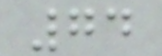74
